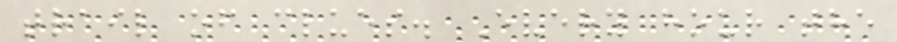trail of clues. Every hour the
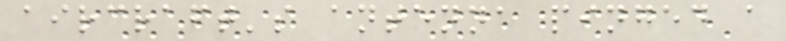aircraft's antenna pinged a
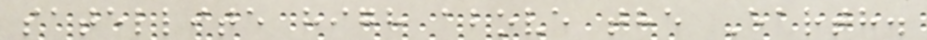satellite high above the Earth.
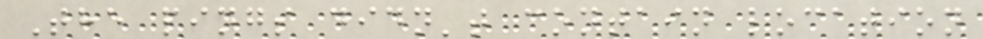The pings didn't contain location
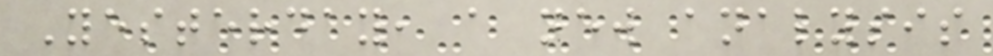Yesterday, a new analysis
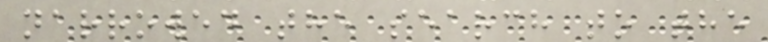narrowed the search to the
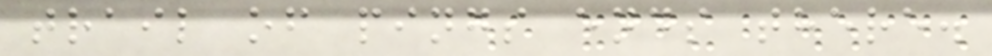trail of pings ends there.
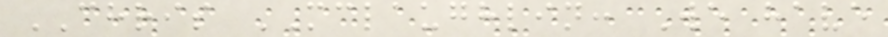CHRIS MCLAUGHLIN: We have
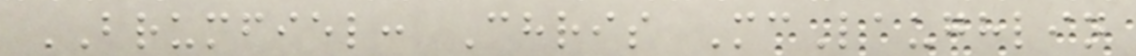BRUMFIEL: Chris McLaughlin
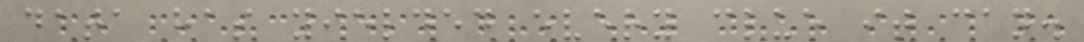data has yielded every clue it can.
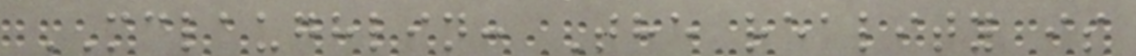MCLAUGHLIN: The reality is
